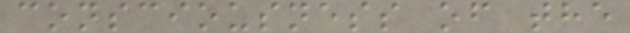consciousness of the
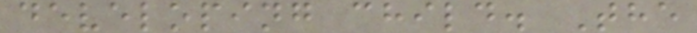developing child. The
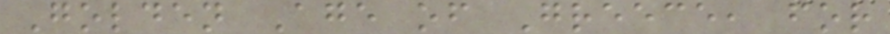Golden Age of Greece, for
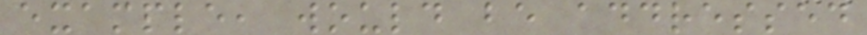example, would be addressed
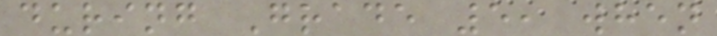during Grade 5, when
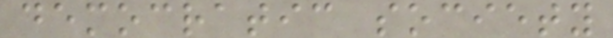democratic society
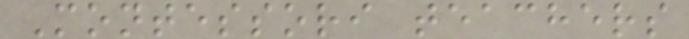Montessori teachers
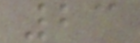23
